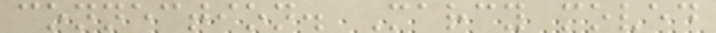connection. Marcy moved
